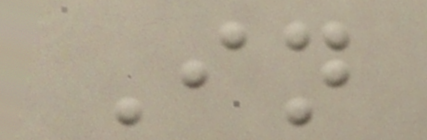In
